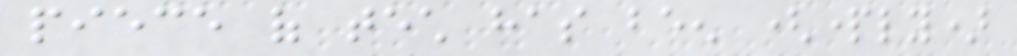piece of tech has been (partly)
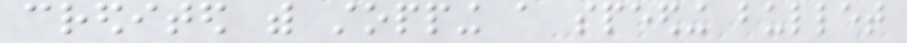credited with stopping a speeding bullet
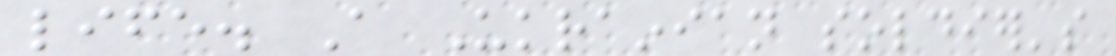life. A Ukrainian soldier's
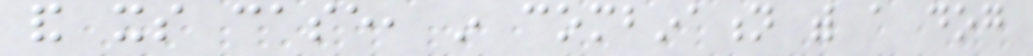and its case, in combination with a dog
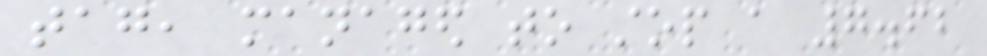tag, managed to stop a 7.62
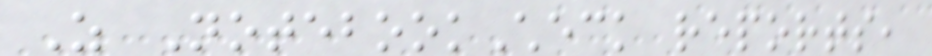As NotebookCheck reports,
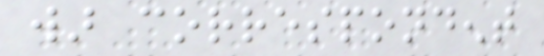war correspondent
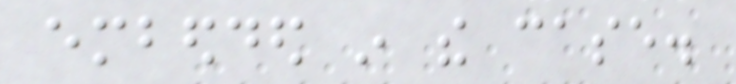embedded in the case.
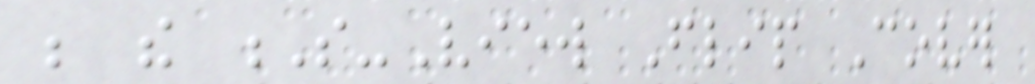be the S-View Flip Cover
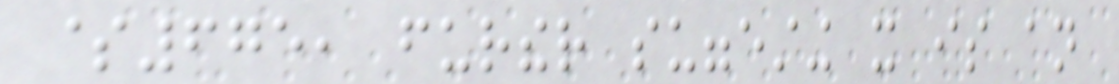$675, further suggesting it is an
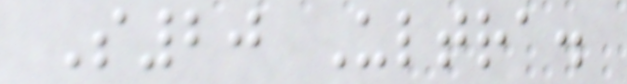S20 Ultra.
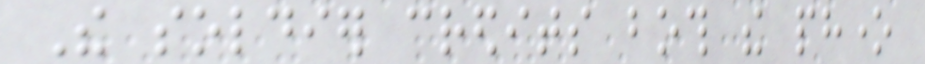The soldier credits both the phone
